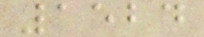1524
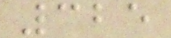325
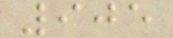905
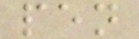pen
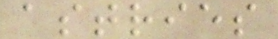astries
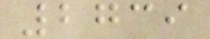2739
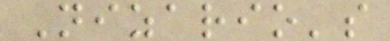Nizario's
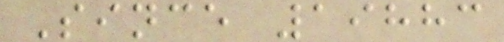Since 19883
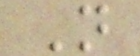N
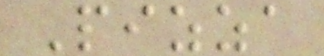Pizza
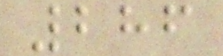286
